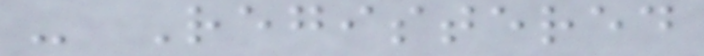- Registered
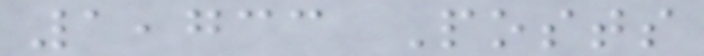1,733 Posts
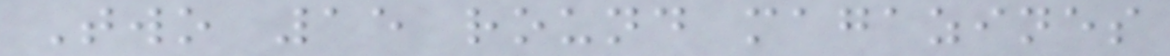Two 15 round magazines
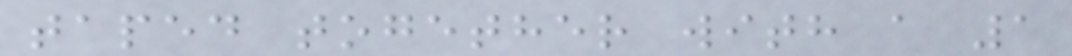taped together with a 1
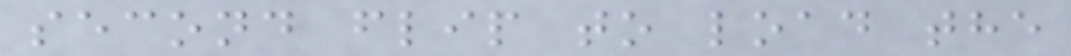second flip to load the
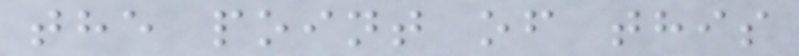the point of this
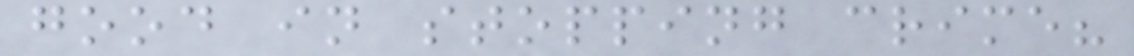good in stopping crime?
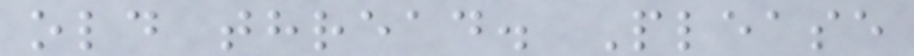old thread. Please
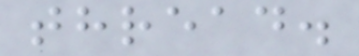thread.
